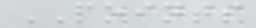POINTS
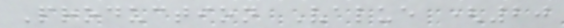Production Value (20
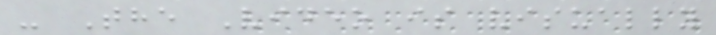- The Video is visually
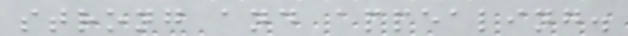strong and appealing.
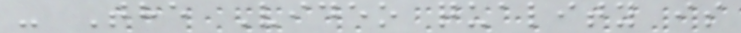- The Video quality is
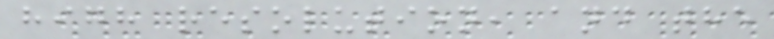high resolution, and the
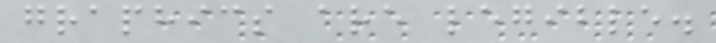graphics are legible.
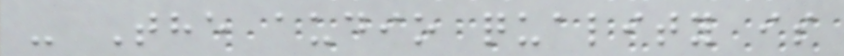- The audio quality is
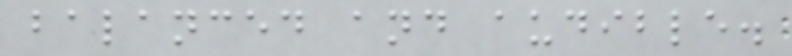balanced and audible.
